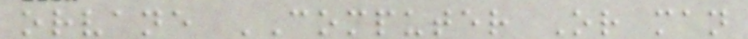orvane COMPUTER Or man
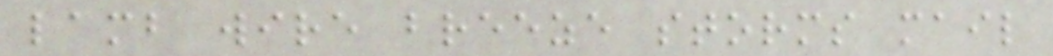lamb wire breeze storms mail
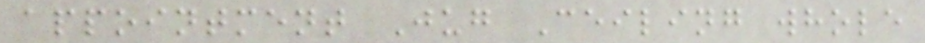appointment Jug Ceiling whole
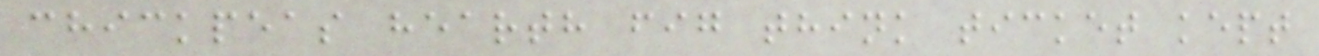chickpeas hearth fig think ticket kept
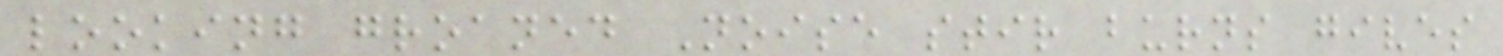looking groaned Noise stir burns gives
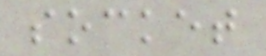socket
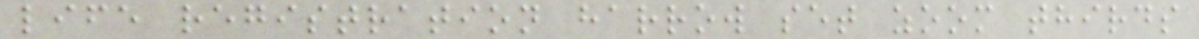life registration harrow set zoom thirds
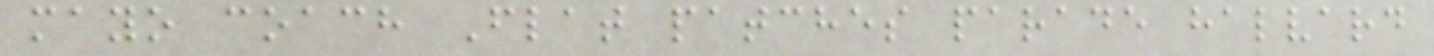mayo coach Flat patches parade halvard
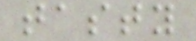tasty
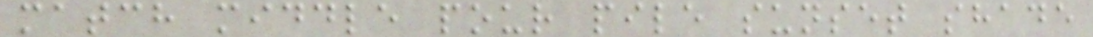match middle pour pile sunset shade
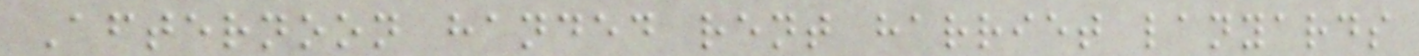Afternoon handed rent harriet lanyards
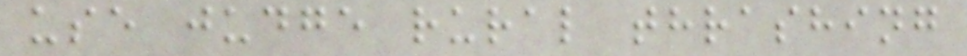use judge rural thrashing
